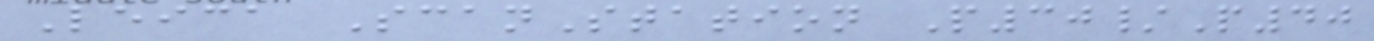Leica ScanStation P30/P40
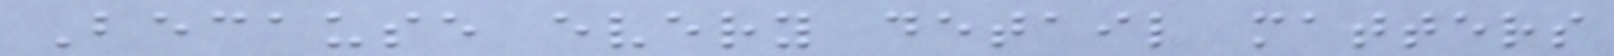Because every detail matters
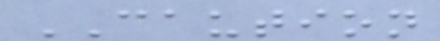CAUTION
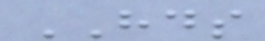HDS
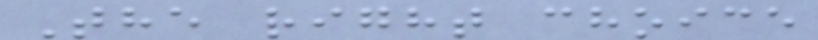The right choice
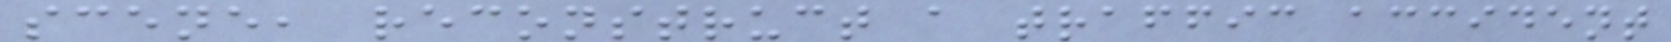scene, reconstruct a traffic accident
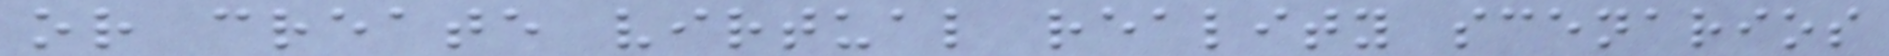or create virtual reality scenarios
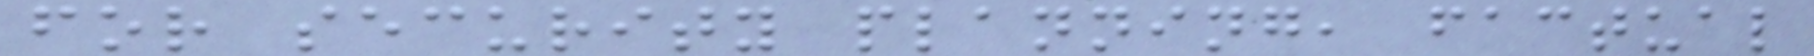for security planning, factual
